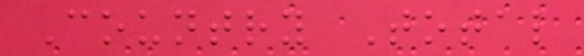Country Total
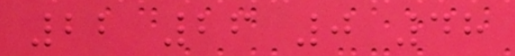22 26 0 48
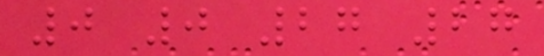0 0 27 27
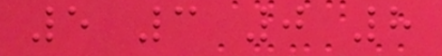5 3 0 8
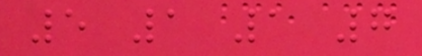5 1 1 7
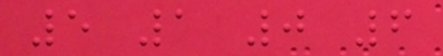5 1 0 6
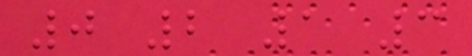0 2 1 3
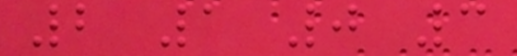2 1 0 3
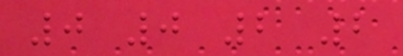0 0 2 2
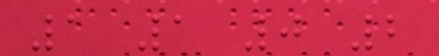1 1 0 2
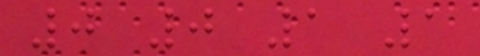0 0 1 1
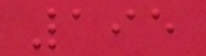195
